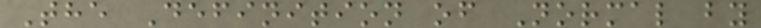The Definition of Normal by
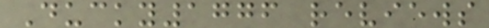Ducky1776 reviews
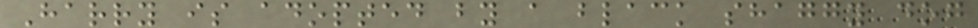Harry is adopted by a black shaggy dog
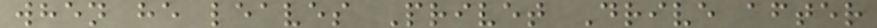when he leaves Privet Drive after
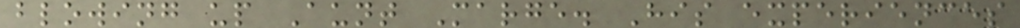blowing up Aunt Marge. His experiences
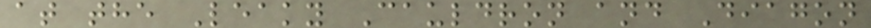at the Leaky Cauldron and Diagon
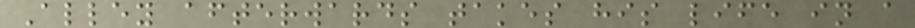Alley afterwards takes his life in a
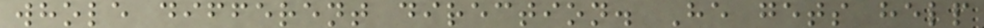whole different direction. He gets help
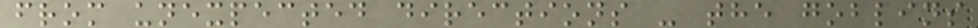from unexpected directions - the goblins
